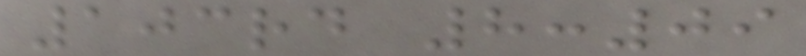103rd 8:09
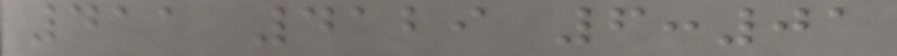411 4129 6:01
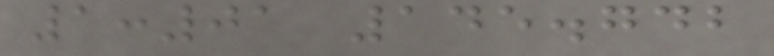1:01 145.742
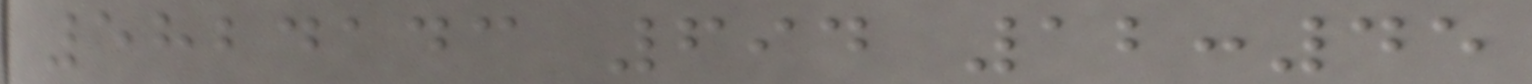5824143 694 12:45
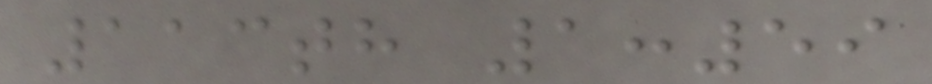113th 1:59
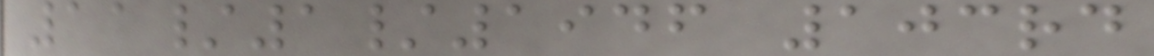11/1/1946 103rd
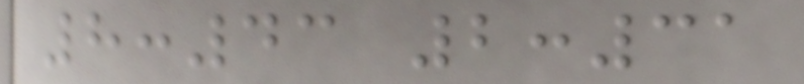8:43 2:31
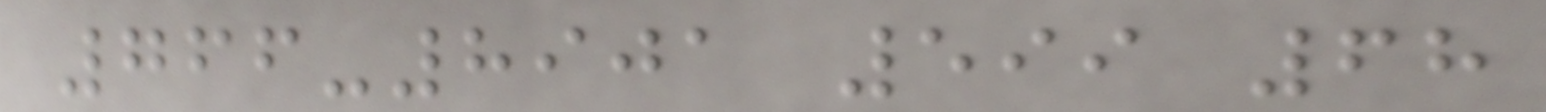766-8901 599 68
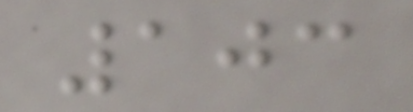103
